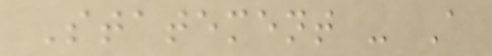Statement - A
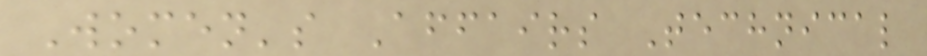Women's Affairs Technical
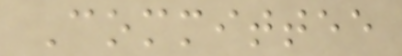Committee
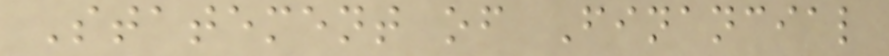Statement of Financial
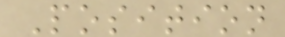Position
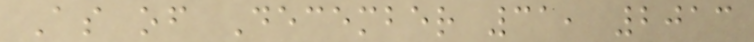As of December 31, 2013
